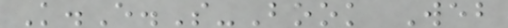K.E.S-Book Web
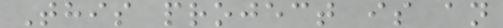This project is an
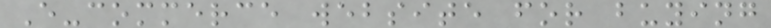E-commerce website for buying
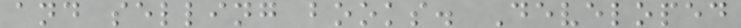and selling books. Developed
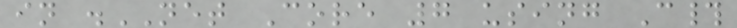in .NET Core 7 using C#
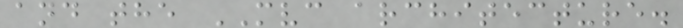and the MVC architecture.
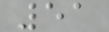51
